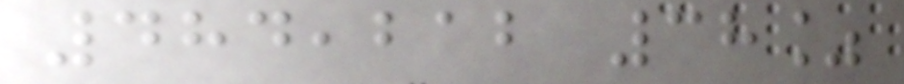484,212 38%
